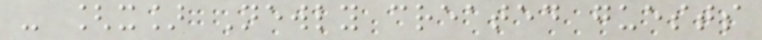- [x] Newly created guests
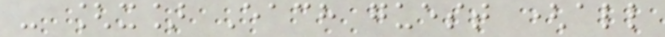- [x] Each guest (all
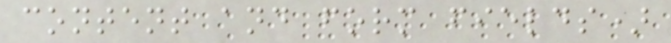content and form fields)
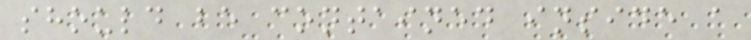should be contained inside a
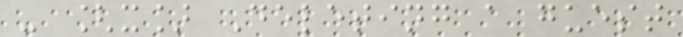- [x] Deleting a guest
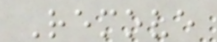Remove
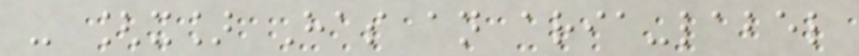- [x] Has an aria-label
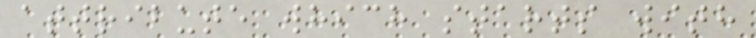attribute which starts with
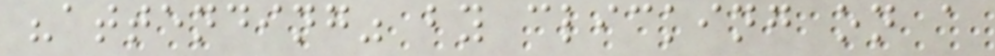"attending" by clicking on a
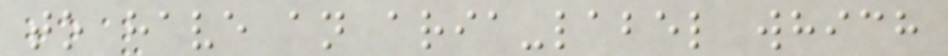to have an aria-label which
